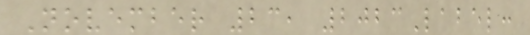November 23, 2023Label:
